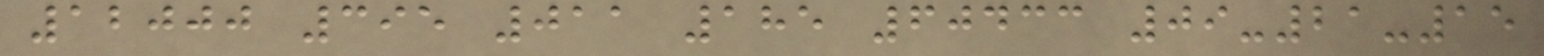12000 395 011 185 60433 09-21-15
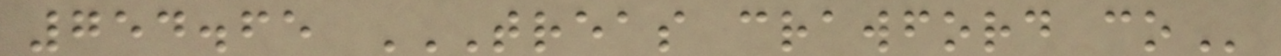754.65 TREAS CRAWFORD CO
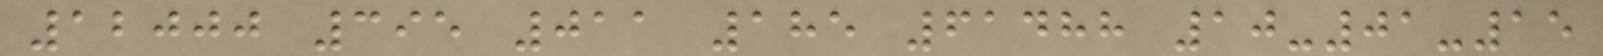12000 395 011 185 61488 10-01-15
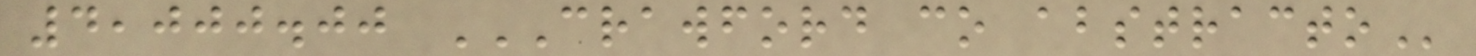4,000.00 CRAWFORD CO ABSTRACTO
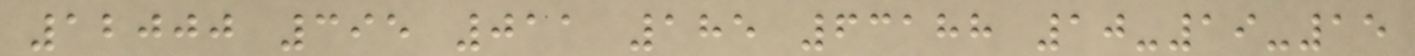12000 395 011 185 63188 10-19-15
